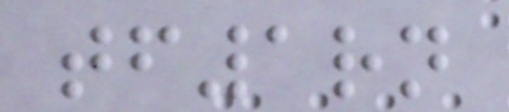tf1rn
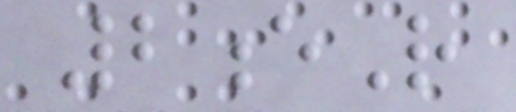2eR
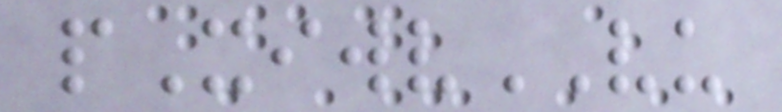pXiwvVU
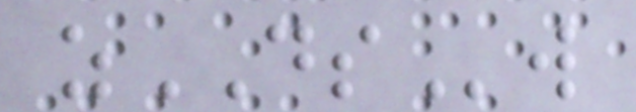zDSw
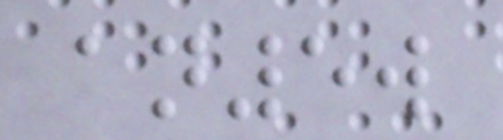an5w
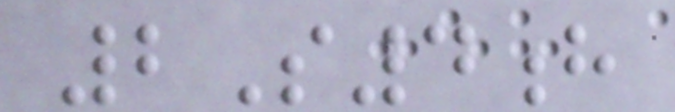2S4h
